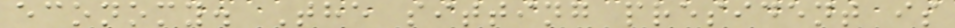economy. The sitting president is
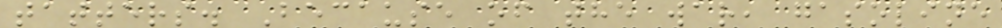tatters. Because of the war, gasoline
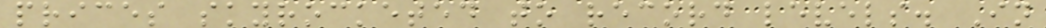prices skyrocketed to record levels. In
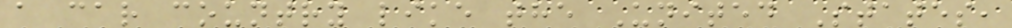a car country like the United States,
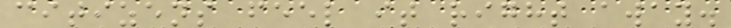citizens feel it right away.
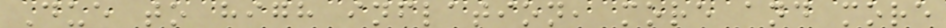Due to high inflation, more and more
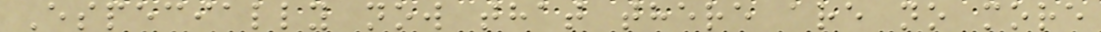Especially now that there are no more
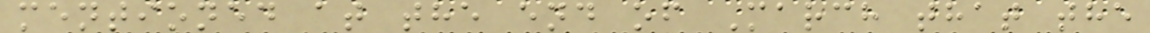mentioned at the end of March that the
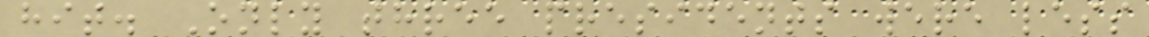hit. Only three presidents were less
